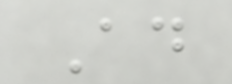Ad
